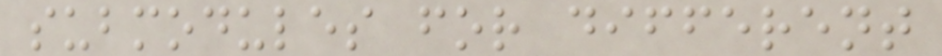submodules for different
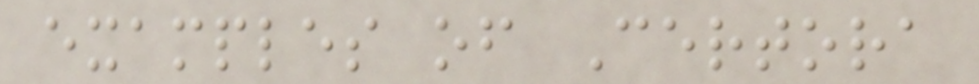examples of Certora
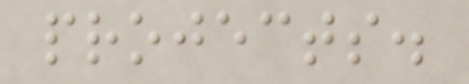projects.
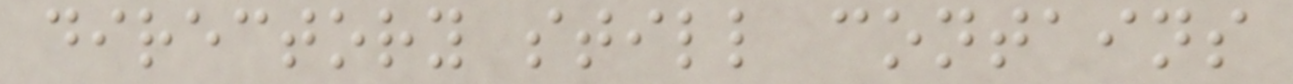directory still contains
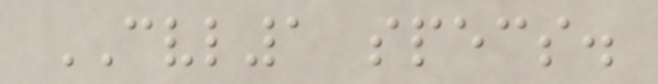CVL1 specs.
